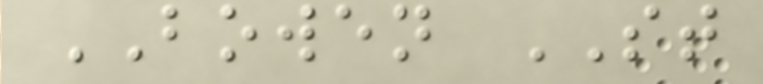BOWEN ST
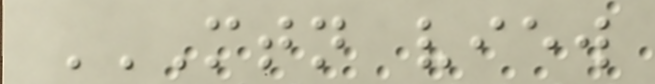MTN VIEW
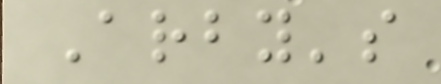Arby's
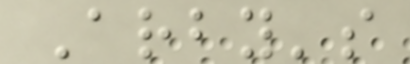Arby's
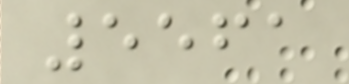5561
